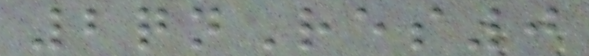2qnRes0
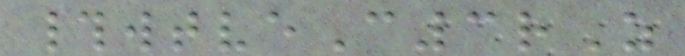#wtveC3rZ
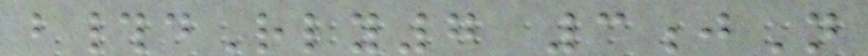b#dRly7 3jN
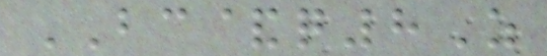BC&q8Z
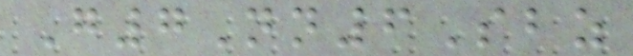G7Nn6Sbz
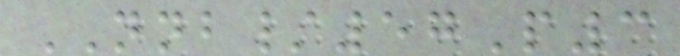NNB/57P3
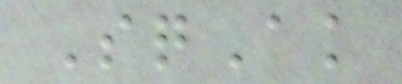SqAk
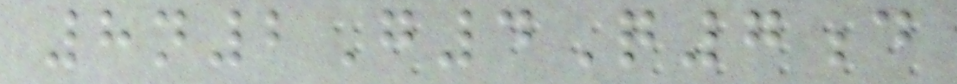8n2G4Q7d
